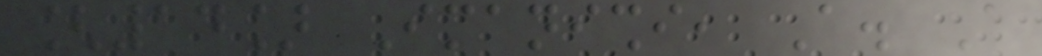[14] Imanishi, A. A
